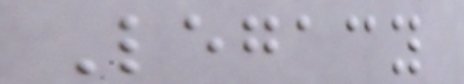Legacy
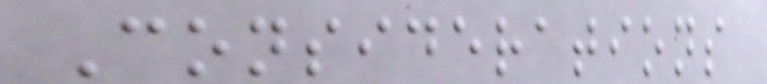Considerations
